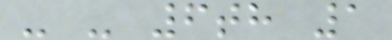- - 6th 1
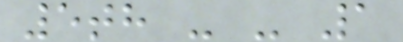5th - - 1
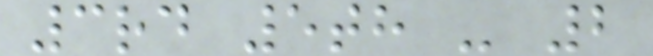3rd 5th - 2
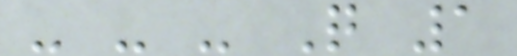- - - Q 1
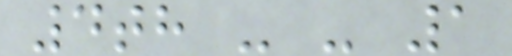4th - - 1
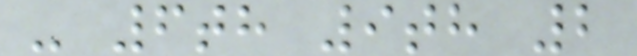- 6th 9th 2
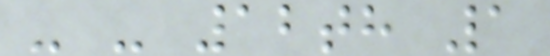- - 12th 1
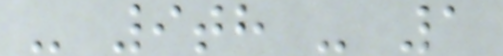- 9th - 1
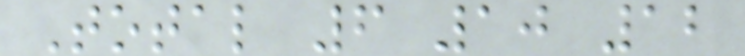Total 6 10 12
